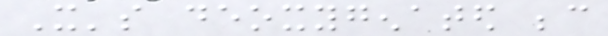It's deoxygenated because
